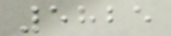5825
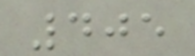405
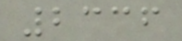2336
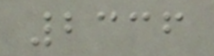2336
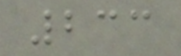233
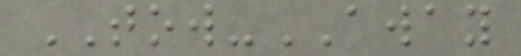TOW-AWAY
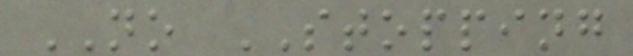NO STOPPING
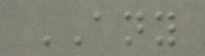ANY
